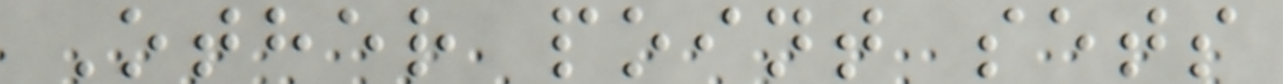Other point sets
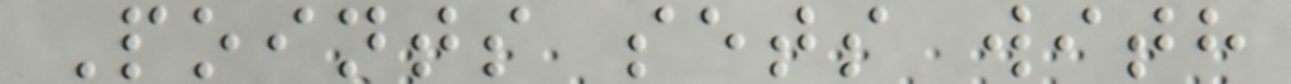Points sets with
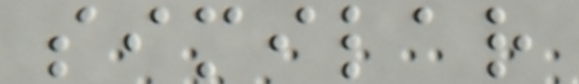similar
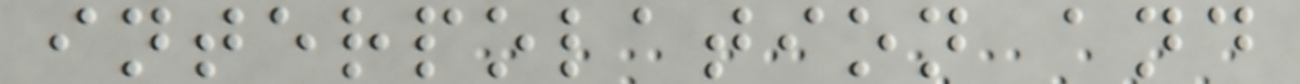interpolation and
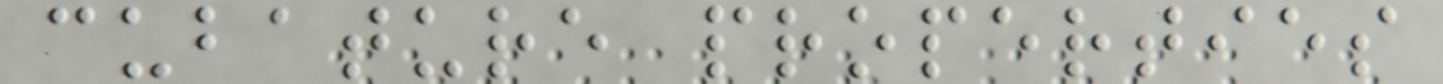cubature properties
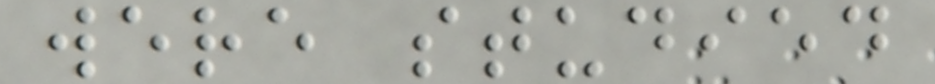were studied
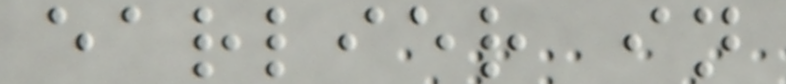earlier in
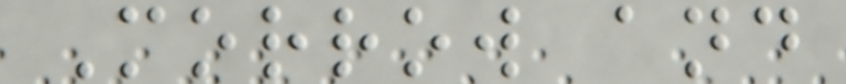Morrow and
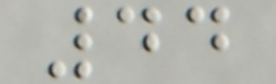44
